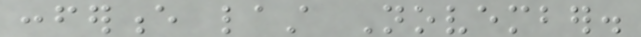conference last November.
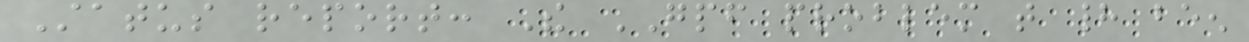Status report: The GPF problem that had been
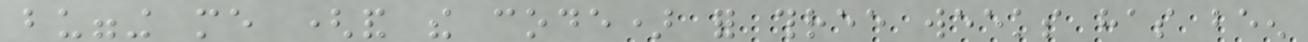bugging me (and the code) for three weeks has been
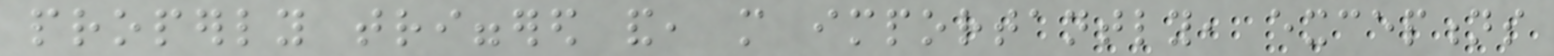properly triggered and, more importantly, exceptions
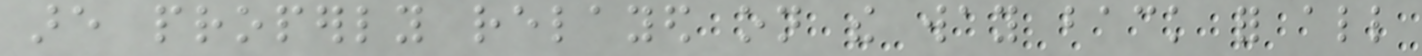are properly relayed on the way back for all
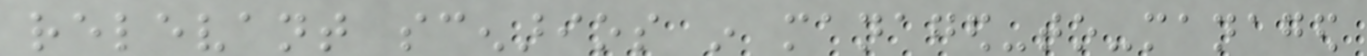relevant scenarios in managed-to-managed
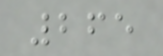265
